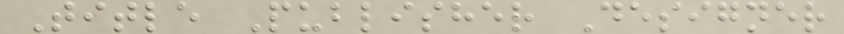Title Publisher Designer
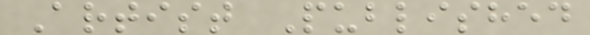Artist Published
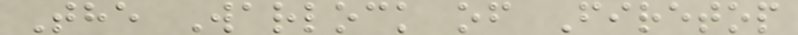The Warlock of Firetop
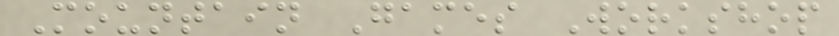Mountain Games Workshop
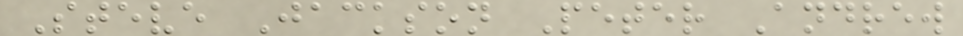Steve Jackson Peter Andrew
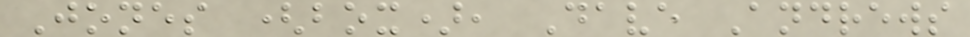Jones (box), Dave Andrews
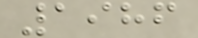1986
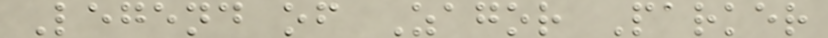Legend of Zagor Parker
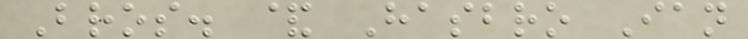Bros. & Hasbro Ian
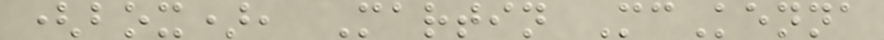(box), Martin McKenna
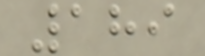189
